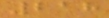218
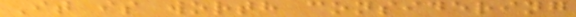It is worth considering
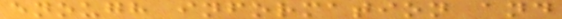enough information and
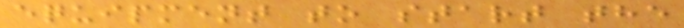equipment to start the
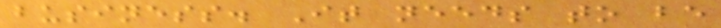business. It needs to be
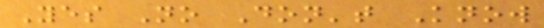Yes No Don't Know
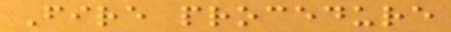Fire procedure
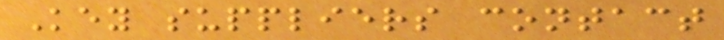Key suppliers contact
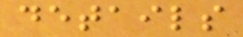details
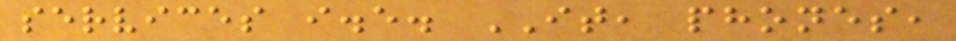services i.e. IT, phones,
